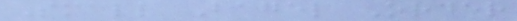Small Bagel Order
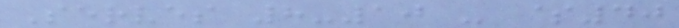Serves 8-10 - $40
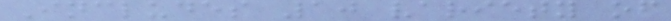Includes 10 variety of
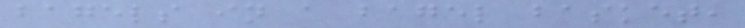bagels in a bagel basket,
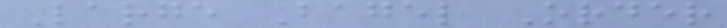Large Bagel Order
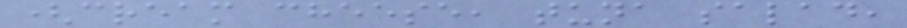(cream cheese, tuna salad,
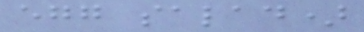egg salad)
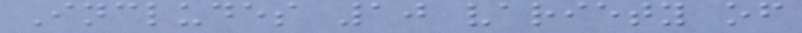Includes 10 variety of
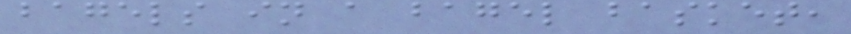bagels in a bagel basket,
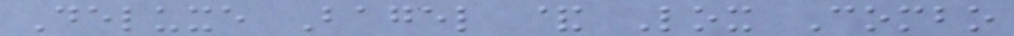Deluxe Bagel & Lox Combo
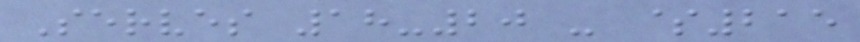Serves 18-20 - $215
